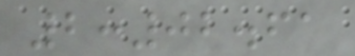2:02.61
